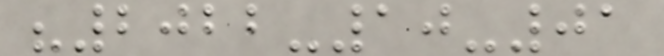"2022-10-01
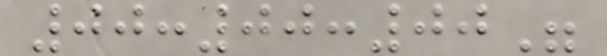00:00:00"
